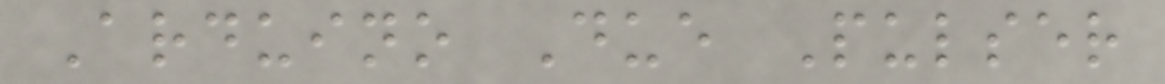Arduino Due Pulser
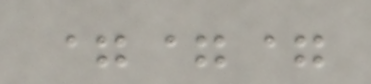===
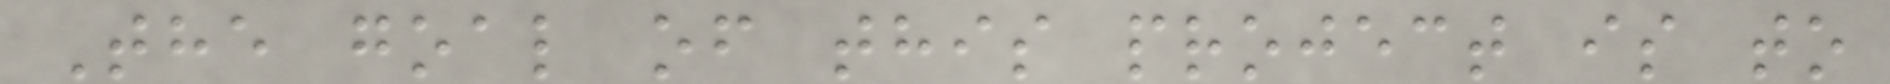The goal of this project is to
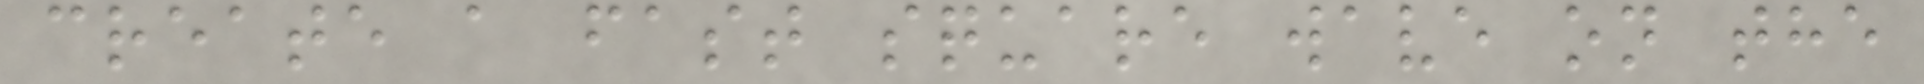create a fast square wave on the
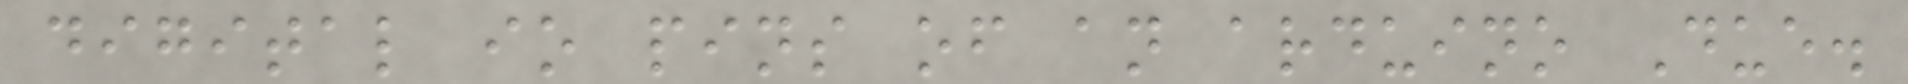digital io pins of an arduino Due.
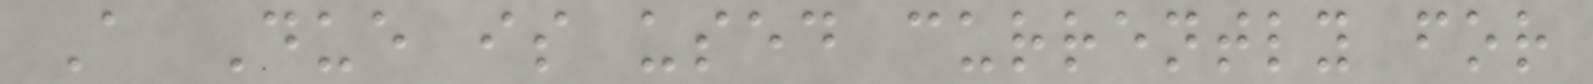A Due is used currently for
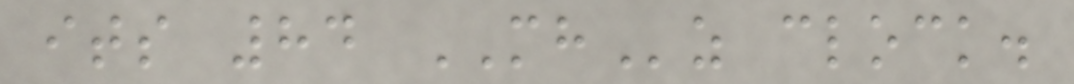its 84 MHz clock.
